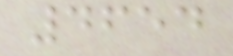4654
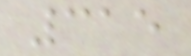315
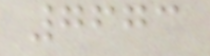7673
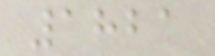1821
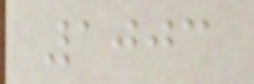1003
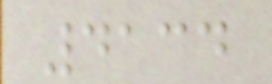4134
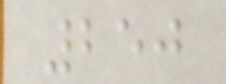250
